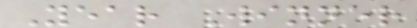Year Winner
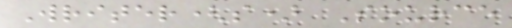Writer(s) Source
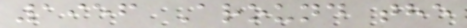1956 Around the
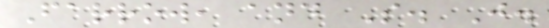Farrow, and S. J.
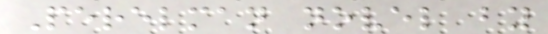Perelman novel by
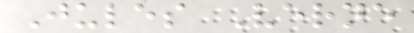Jules Verne
